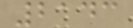2143
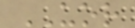UOR
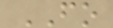FO
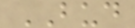BUD
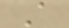A
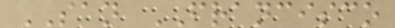SAN FRANCISCO
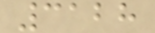3128
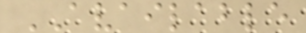AVAILABLE
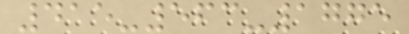415-563-1775
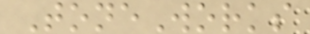ToneWorks
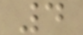4
